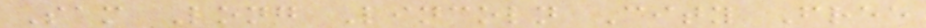Sam Long Lincoln City Free
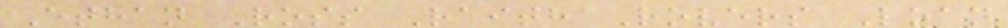Ethan Ross Raith Rovers Loan
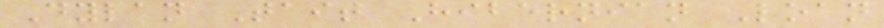Dylan Tait Hibernian Loan
